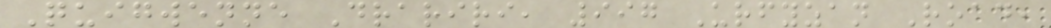Quigwenne Drariri, 997 Urfyzan Road,
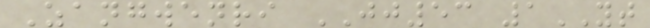Zangwenri JJ53 1YT
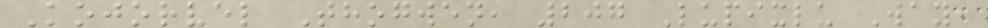Kojorvel Thogwen, 207 Lupixlu Way,
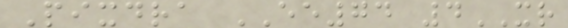Pixdra EE74 4XR
